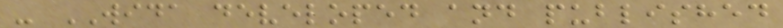- WIDA developed and published
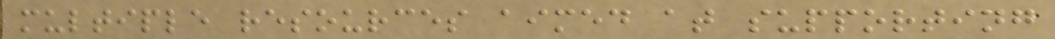multiple resources aimed at supporting
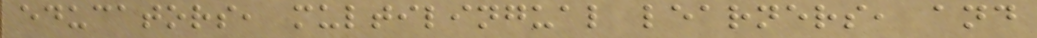educators, multilingual learners, and
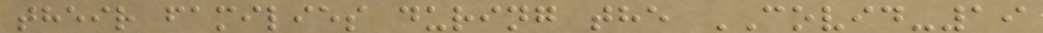their families during the COVID-19
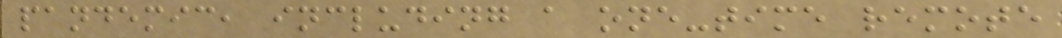pandemic, including a one-time remote
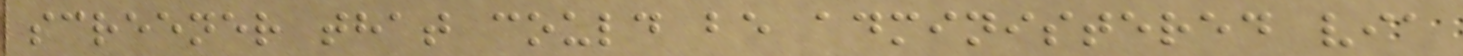screener that could be administered via
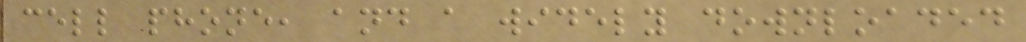cell phone, and a widely downloaded
